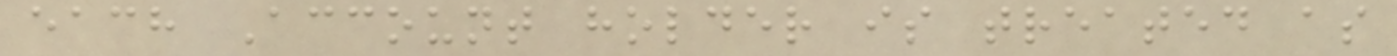each Account holder is treated as
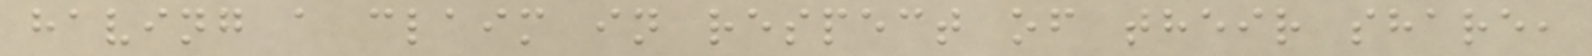having a claim in respect of their share,
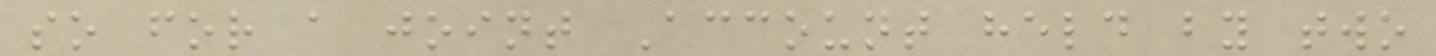so for a joint Account held by two
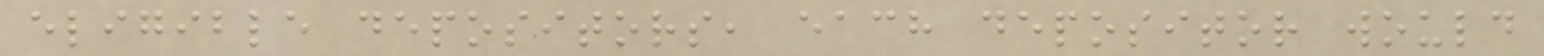eligible depositors, each depositor would
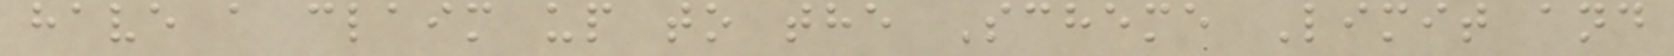have a claim up to the Scheme Limit and
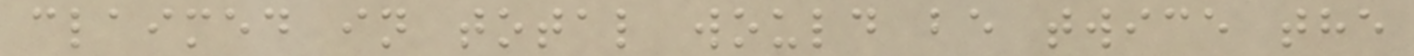claimed in total would be twice the
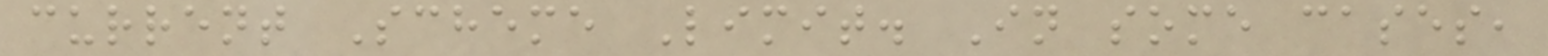current Scheme Limit. In some cases,
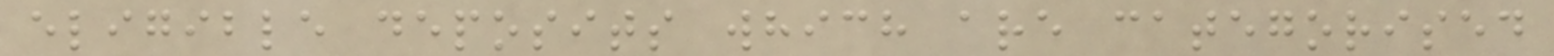eligible deposits which are categorised
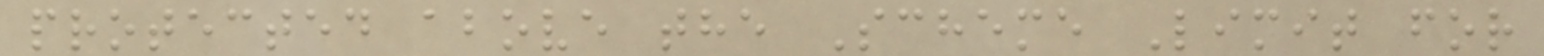protected above the Scheme Limit for
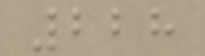228
